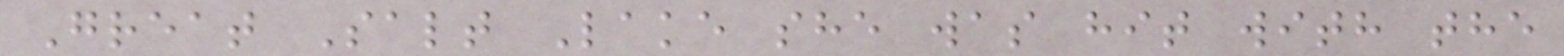Great Salt Lake she was hit with the
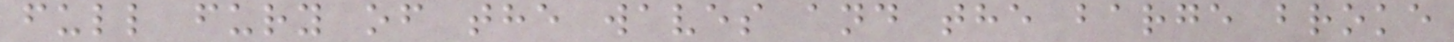full fury of the waves and the barge broke
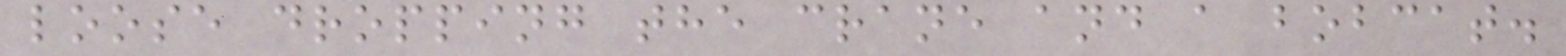loose dropping the crane and a bobcat.
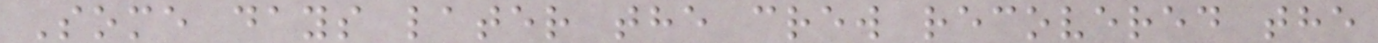Some days later the crew recovered the
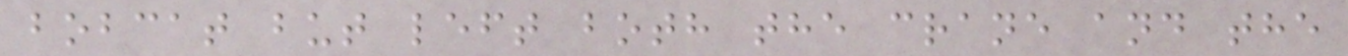bobcat but left both the crane and the
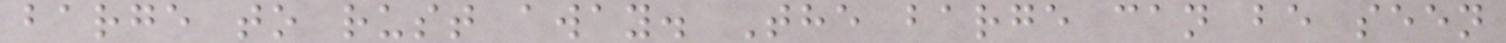barge to rust away. The barge can be seen
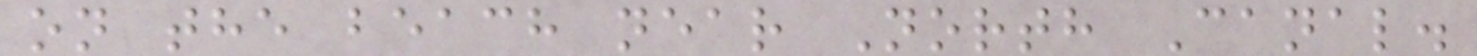on the beach near North Canal.
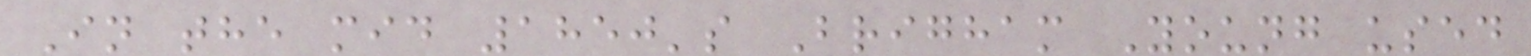In the mid 1850's Brigham Young used
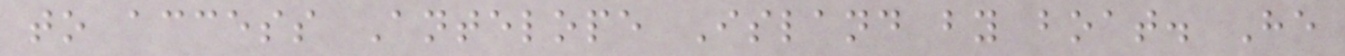to access Antelope Island by boat. He
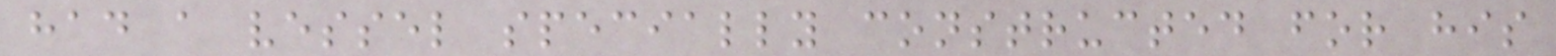had a vessel specially constructed for his
